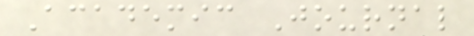Academic Journal
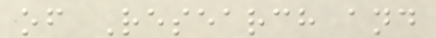of Research and
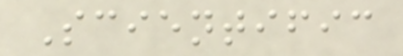Scientific
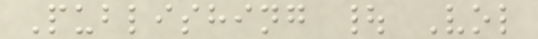Publishing | Vol
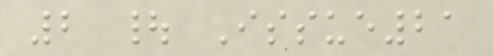2 | Issue21
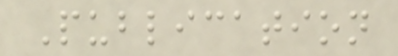Publication
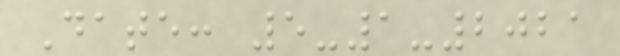Date: 5-1-2021
